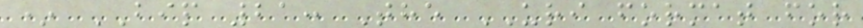* BIP 21: The URI format for
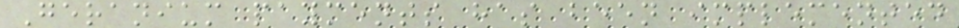Geranium payments has been implemented
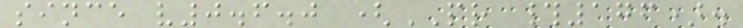since v0.6.0 (PR #176).
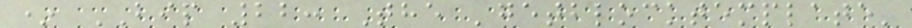* BIP 22: The 'getblocktemplate'
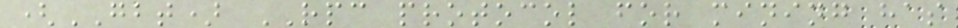(GBT) RPC protocol for mining has
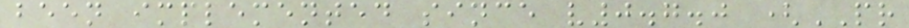been implemented since v0.7.0 (PR
